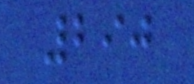290
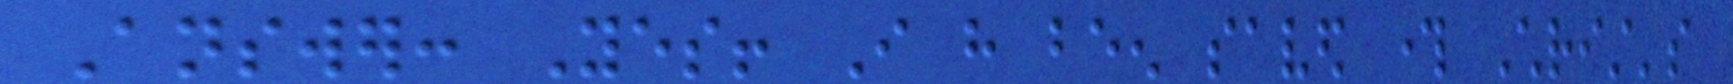Answer: Yes! I have been saved through Christ's
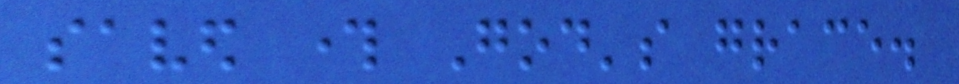saved through God's grace.
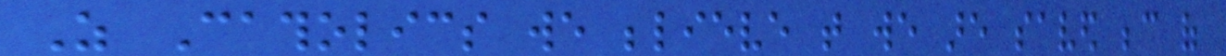As Catholics we believe that we are saved because of
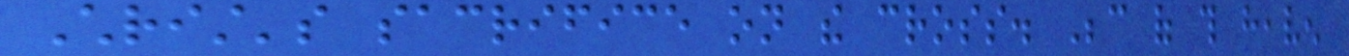Christ's sacrifice on the cross. Because of this heaven
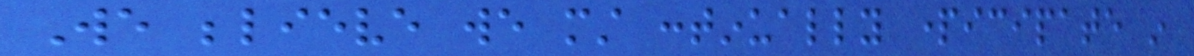We believe we must continually participate in
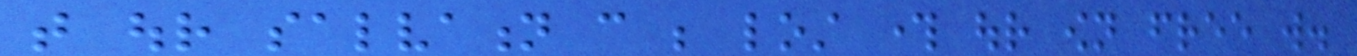that our salvation can be lost through our own free will.
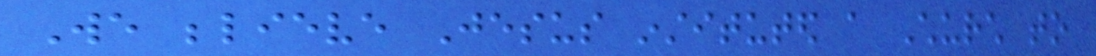We believe Jesus instituted a Church to
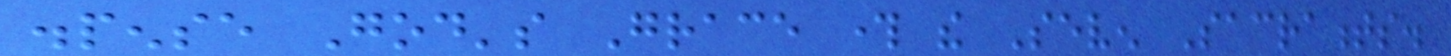dispense God's Grace through the Seven Sacraments.
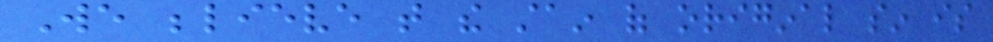We believe that the stain of original sin is
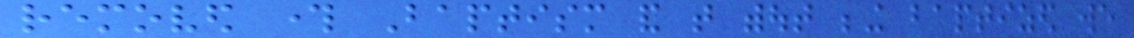removed through Baptism and that without being baptized we
